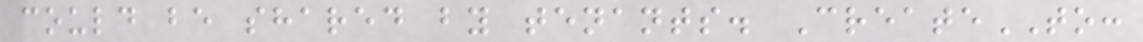could be shared by tenants. CreateTO:
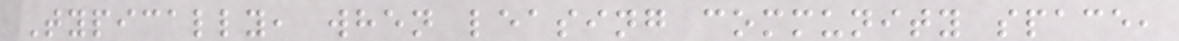Typically, when leasing community space,
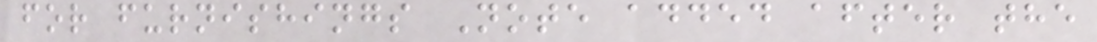for furnishings Note added after the
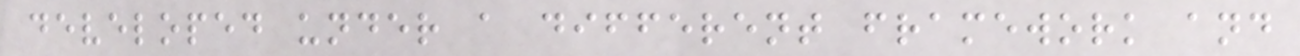developed under a different framework and
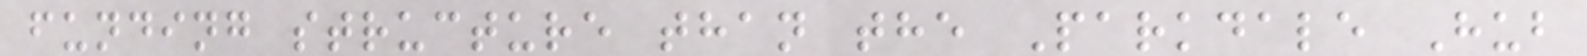funding structure than the Parkdale Hub
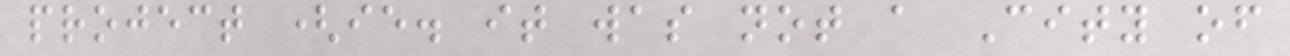project (ie. it was not a City of
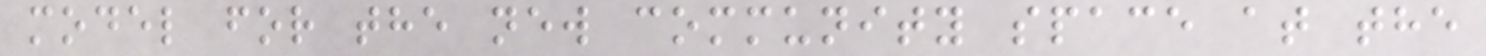model for the new community space at the
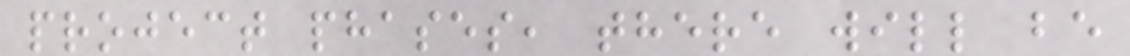project phases, there will be
